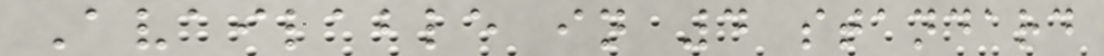Available in 4 standard
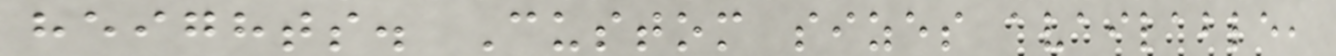heights. Custom sizes available,
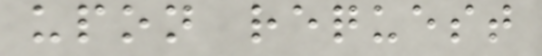upon request
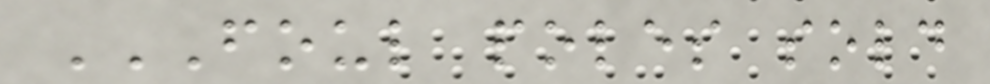FOUL POLES SOLD
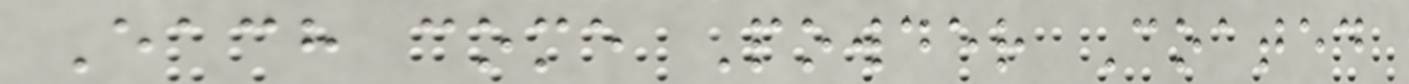Each come Powder Coated
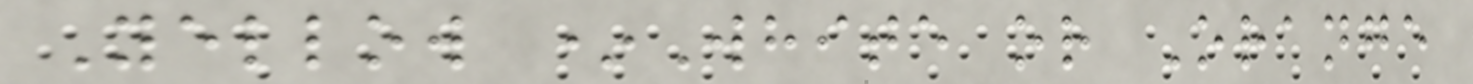Yellow *White or Orange
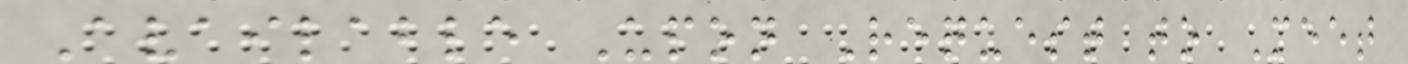Available Upon Request to Meet
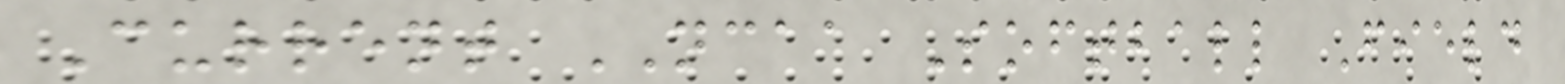Current NCAA Softball Field
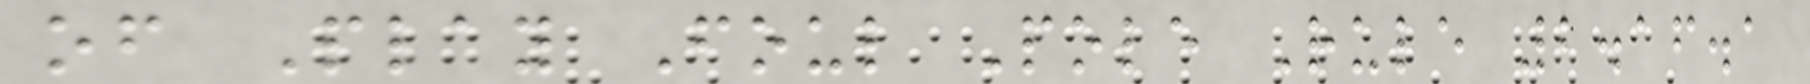of Play Foul Pole Rule 2.16.1
